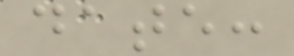date:
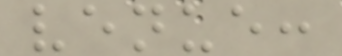venue:
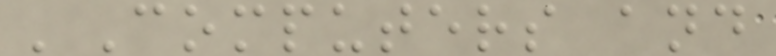'Computers and
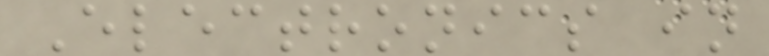Electronics in
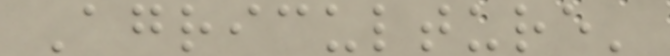Agriculture'
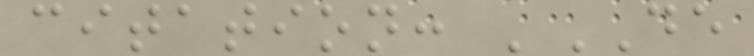citation: 'DE
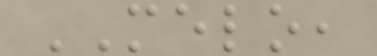MELO,
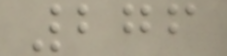276
